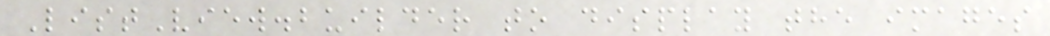ListView.builder to display the images
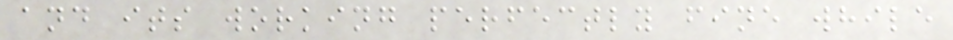and its working perfectly fine while
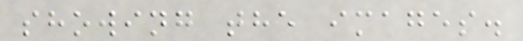showing the images.
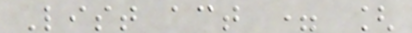List act = [
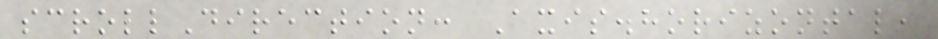scrollDirection: Axis.horizontal,
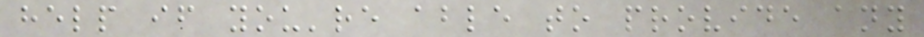help if you're able to provide any
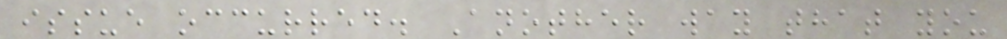issue occurred. Another way that you
